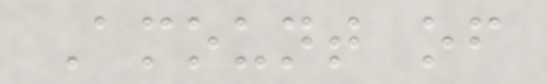Amount of
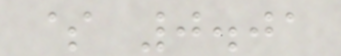$ 0.01
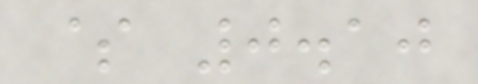$ 0.10
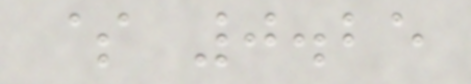$ 0.25
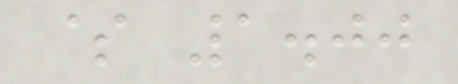$ 1.00
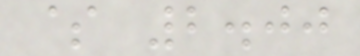$ 2.00
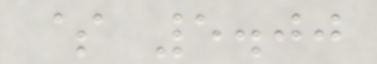$ 5.00
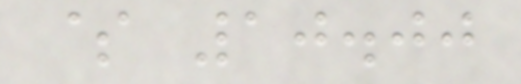$ 10.00
